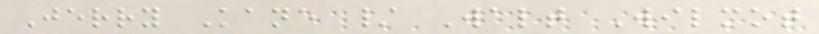Jerry Kane / Walt Wilmot
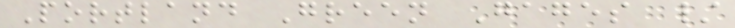Portland Green Gages /
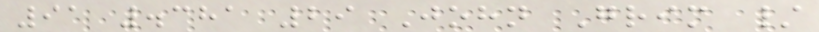91 .381 29 John Grim /
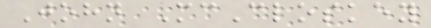John McCloskey
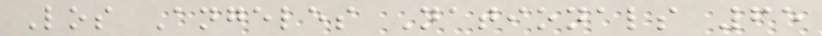Los Angeles Nationals 65
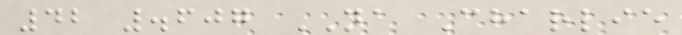42 .607 NA Charlie
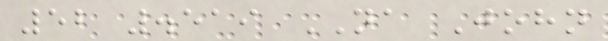52 .519 NA John
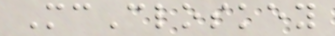McCloskey
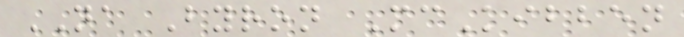NA Byron McKibben
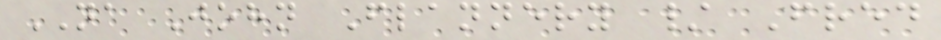NA John Flannery / Fred
